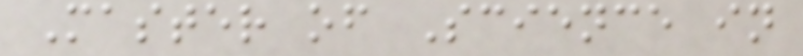Master of Science in
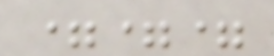===
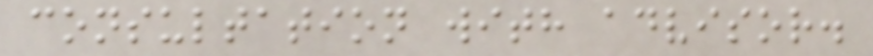consultation with advisor.
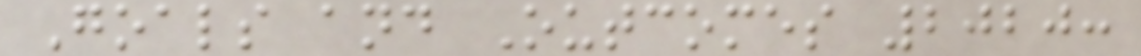Goals and Outcomes 2020:
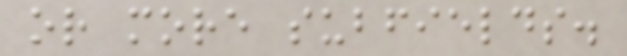or more subfields.
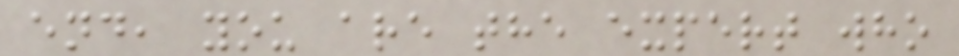end, you are the expert who
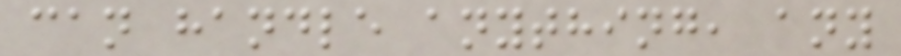can handle anything, any
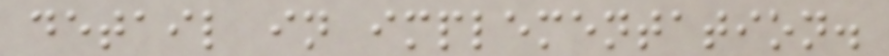detail in implementation.
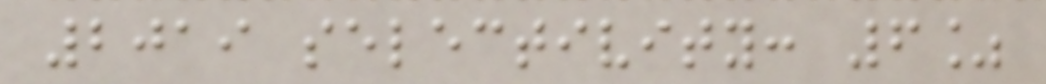2019 selectivity: 6%
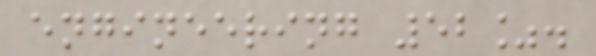engineering 52%.
